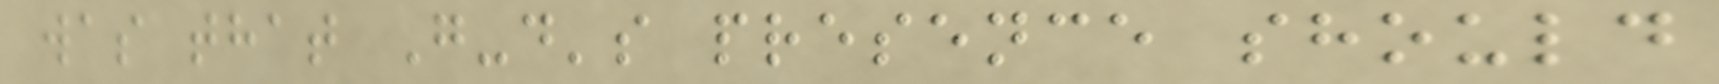was that G-d's presence should
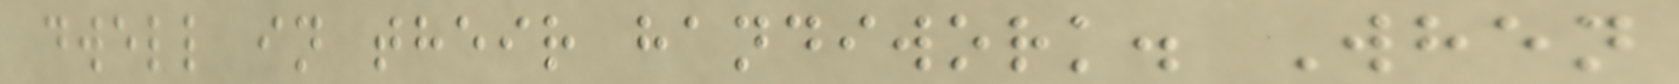dwell in their handiwork. When
